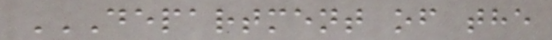DEPARTMENT OF THE
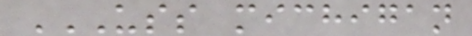USS MICHIGAN
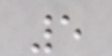5
